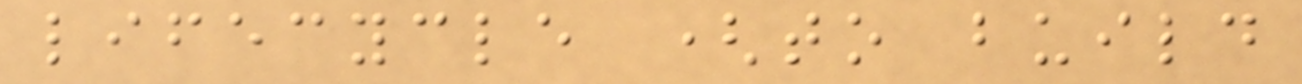lifecycle (to build
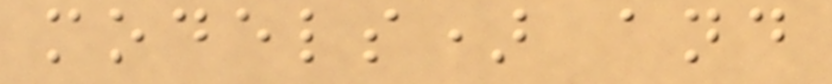models) and
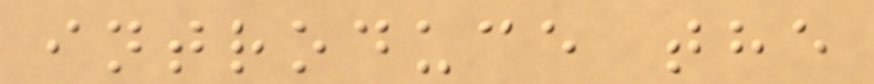introduce the
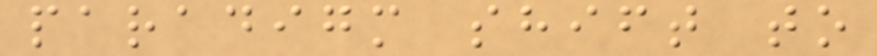paradigm shift to
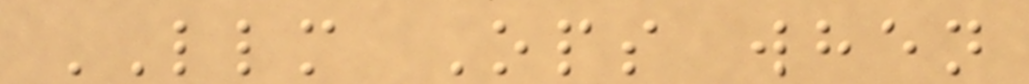LLM Ops when
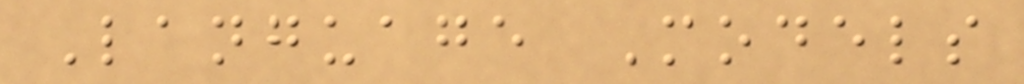Language Models
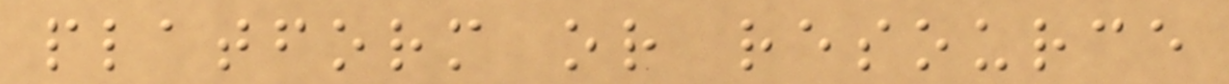platform or resource
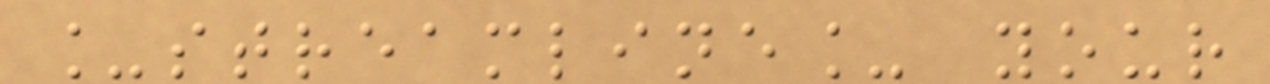_streamline_ your
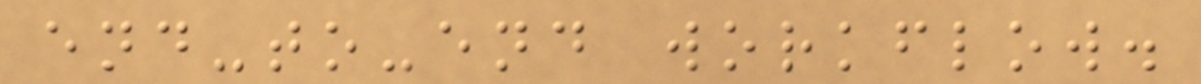end-to-end workflow.
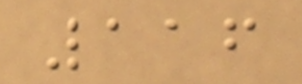116
